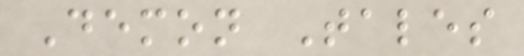Demon Tales
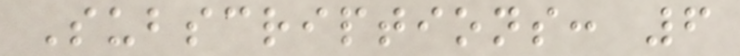Subscriptions: 6
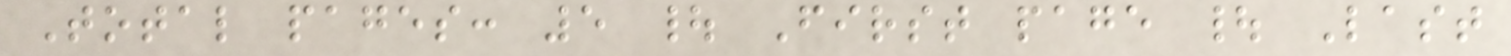Total pages: 5 | First page | Last
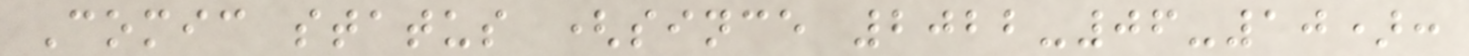Comic status (since 2022-06-10):
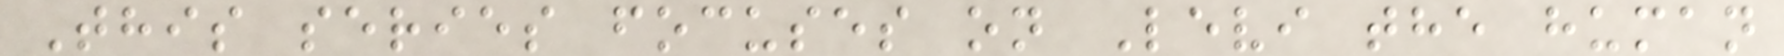This series focuses on Levi the human
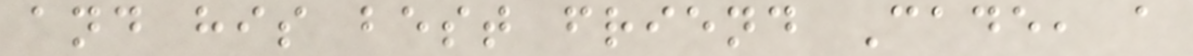and his best friend Cade, a
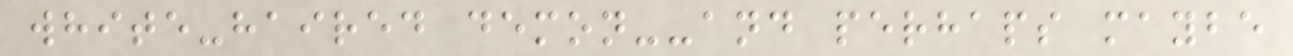white-haired demon--and perhaps maybe
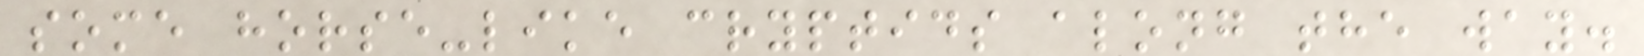some horse-like cryptids along the way.
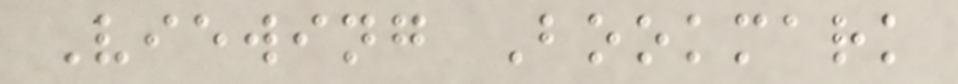Viewing Bookmark
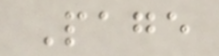Page
